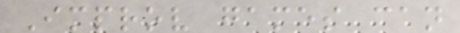Improv games can
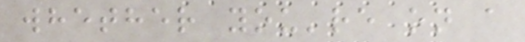whether you're on a
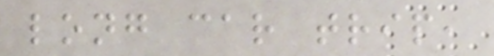long car trip,
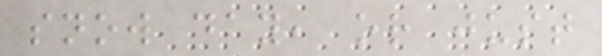snow day, or just
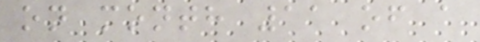on month 11 of a
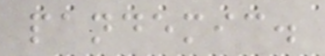pandemic.
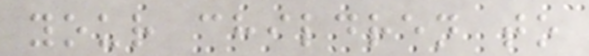your children to
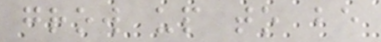grow up to be
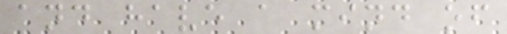and have a mind of
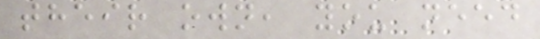their own, you need
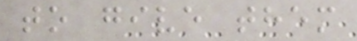to give them
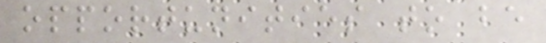opportunities to be
